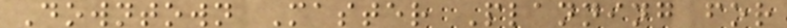Downtown Master Planning for
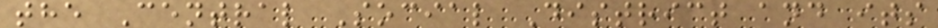the Central Social District and its
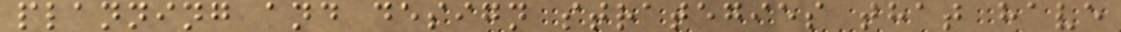planning and design strategies that have
